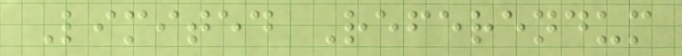Limited Referendum
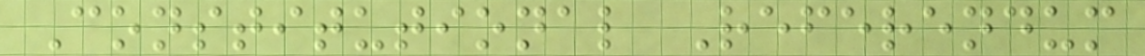Constitutional Referendum
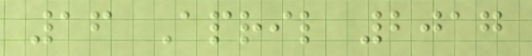16 April 2017
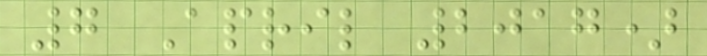7 April 2017)
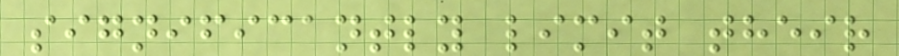significantly limit their
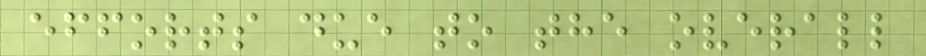efforts due to the overall
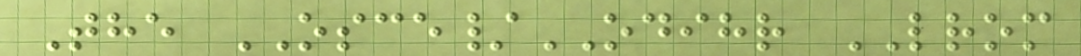The OSCE/ODIHR LROM
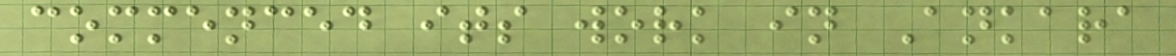commenced its work in Ankara
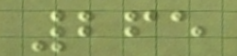265
